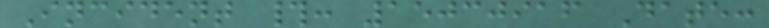Incident #: 15030916 Date:
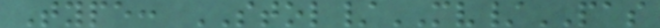Type: STOL/MV/PAS
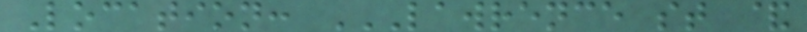Location: LAWRENCE ST &
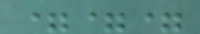===
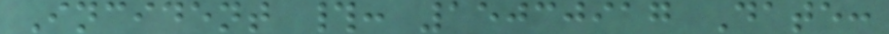Incident #: 15030917 Date:
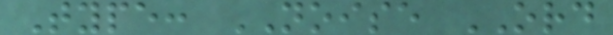Type: NOISE ORD
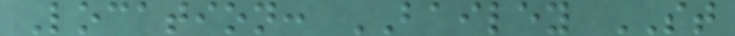Location: BAILEY ST
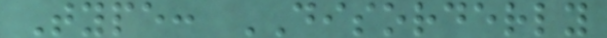Type: DISORDERLY
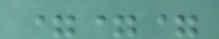===
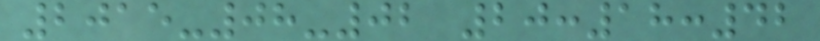2015-08-02 20:18:42
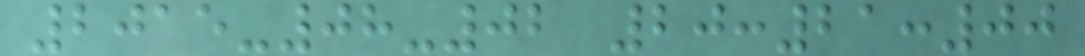2015-08-02 20:21:00
